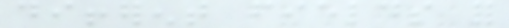different fields for
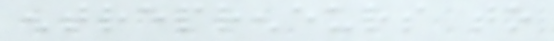entrepreneurs to
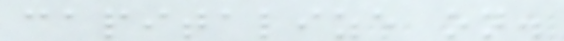capitalize on.
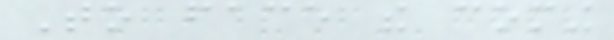To face the coming
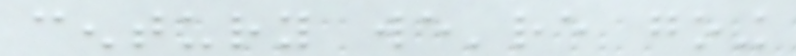century we're going
